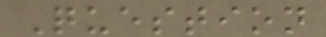Question
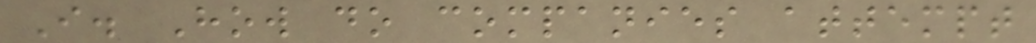I. How do companies attempt
